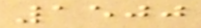1500
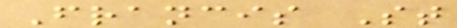Francis St
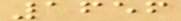1656
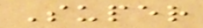Super
